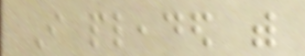I pleaded with
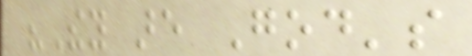"They are God's
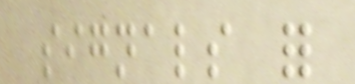signals for
